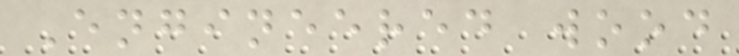Engineered wood
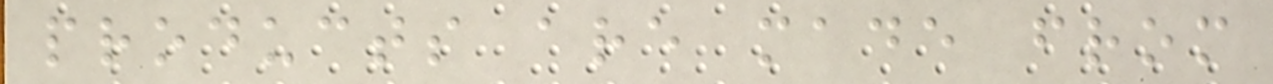products are made from
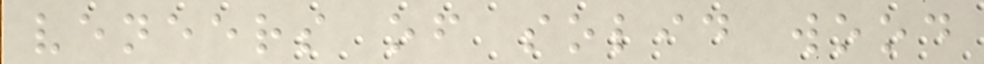veneers of solid wood
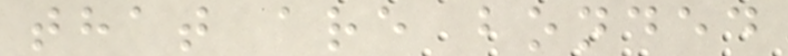that are bonded
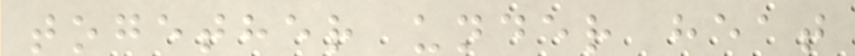together under heat
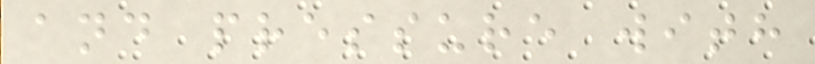and pressure with
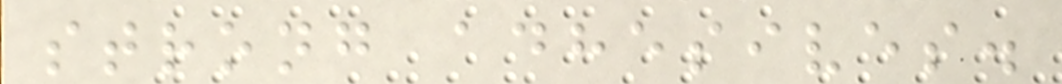strong adhesives.
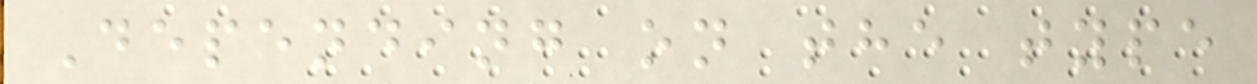Depending on the type
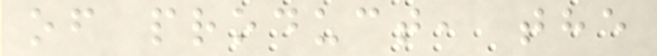of product, the
